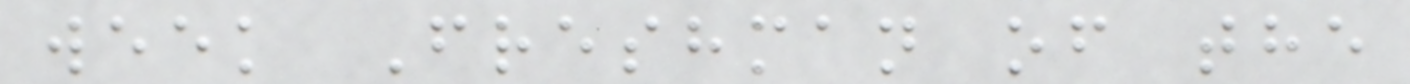week Freshman of the
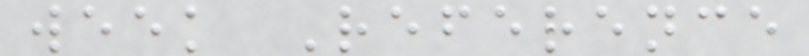week Reference
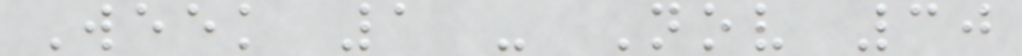Week 1 - Nov 30
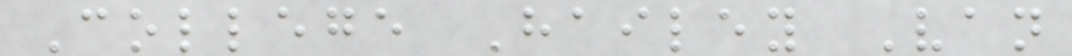College Hailey Van
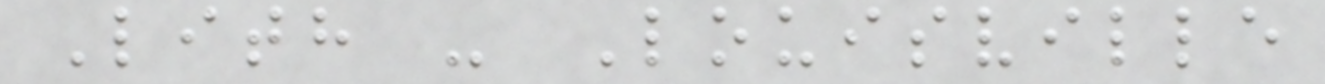Lith - Louisville
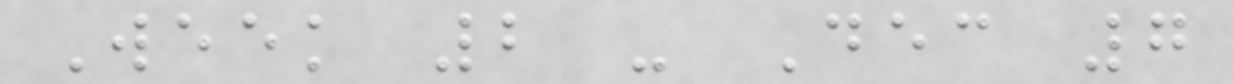Week 2 - Dec 7
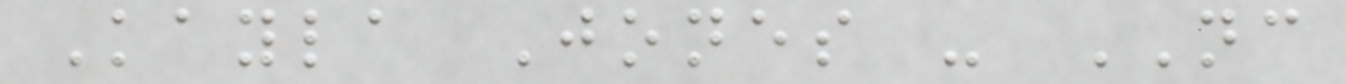Kayla Jones - NC
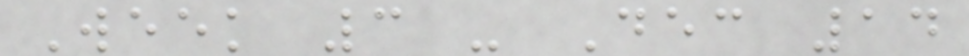Week 3 - Dec 14
